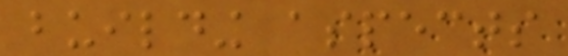building aspects
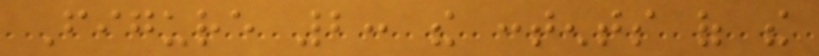Figure 2: the contents of the
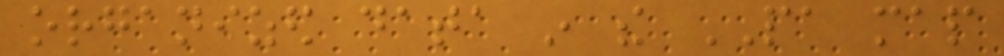organized data in the PA map
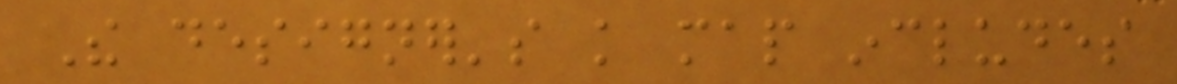The designer's knowledge map includes
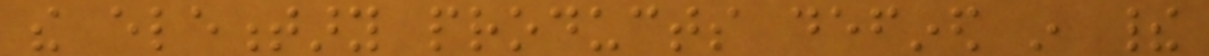the elementary products defined in their
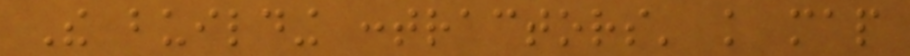The building contractors' knowledge map
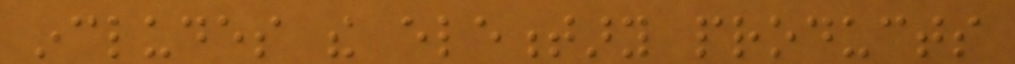includes the elementary products
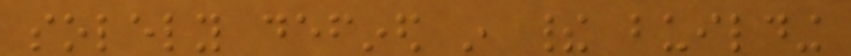solely defined in their building
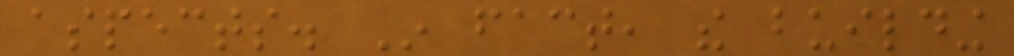aspects. In fact, the building
